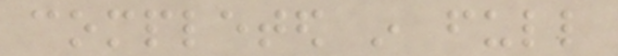completed in full
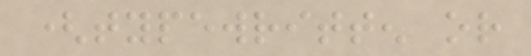(typewritten or
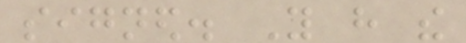signed. You have the
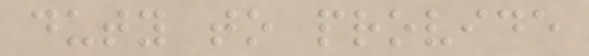duty to provide
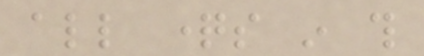all questions in this
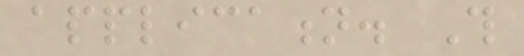application. This
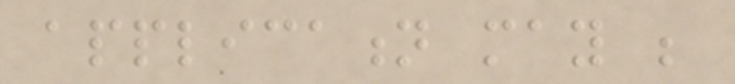application may be
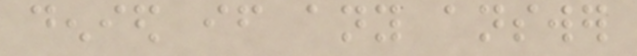denied if any answer
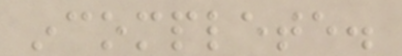incomplete.
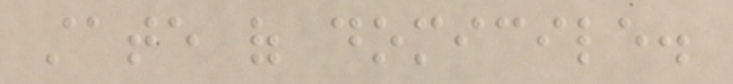state of domicile.
